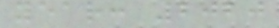year: 2020
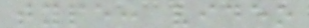type: video
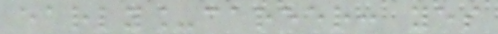early_career: yes
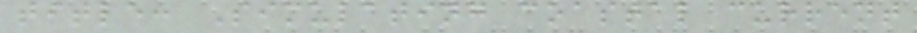title: Simulating coastal current
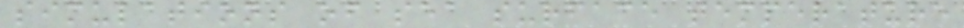simulations of sea surface temperature
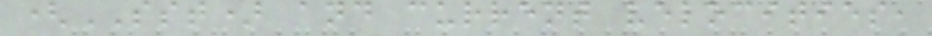(SST) and current velocities,
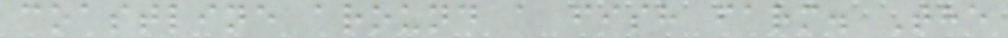coastline around a fish farm. The
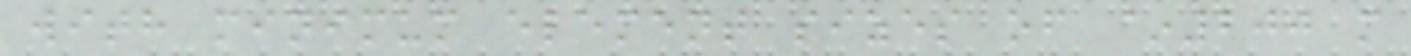with minimum element sizes of ~200 m
